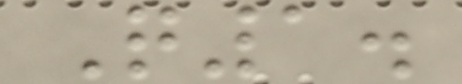Q1.
